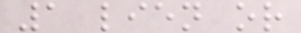1 lien or
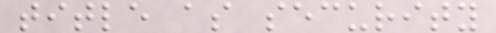title as security
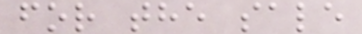for the sale
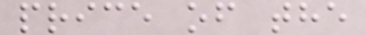price of the
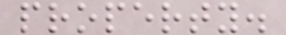property.
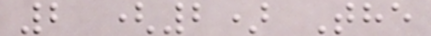2 (2) The
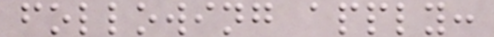following apply:
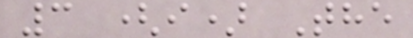3 (i) The
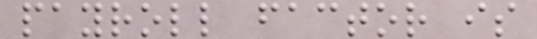payroll factor is
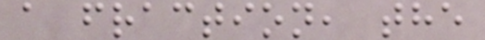a fraction, the
